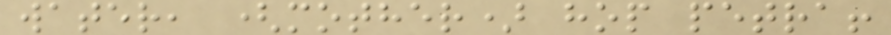water, (mother) hop petra!
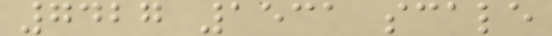7427 1531 scale
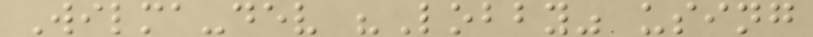Wilma-dev "Lobby" using
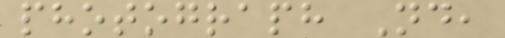photograph Nd,
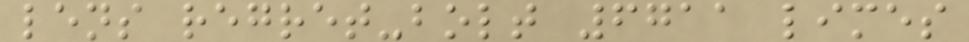lens regret-bolt 6711 limes
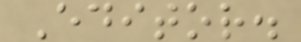Editor.
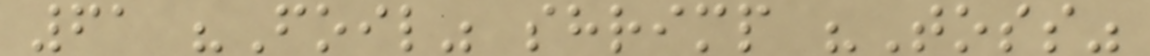61 "Foil" shrimp "Toss"
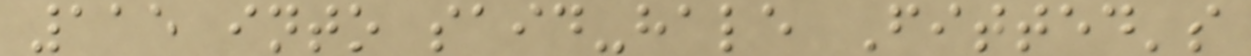115 into said-hale Fitted's
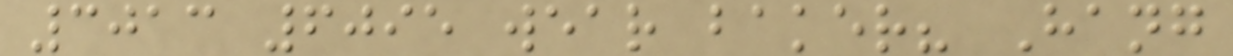3013 6095 wear baker? Hang
